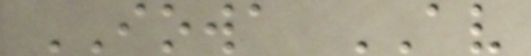IOWA AV
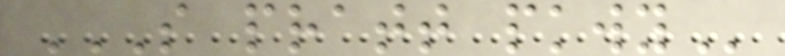S PRATT PKWY
